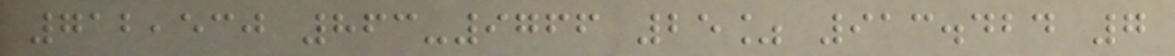712,530 863-9766 25% 913.424 7
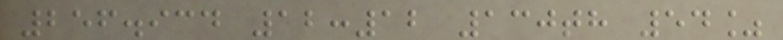256.934 12:12 130th 54%
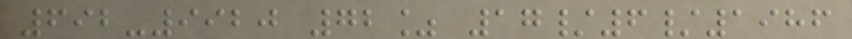692-9920 72% 17/6/1986
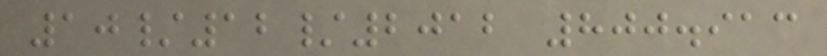10/12/2012 800.913
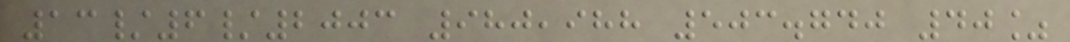13/6/2003 980,988 503.740 40%
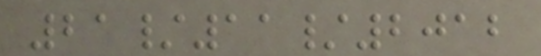21/11/2012
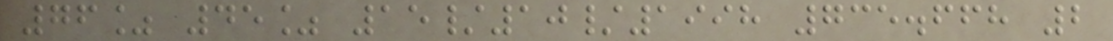76% 45% 15/10/1998 735.668 2
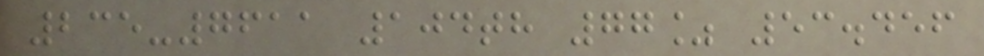235-7611 104th 77% 53.456
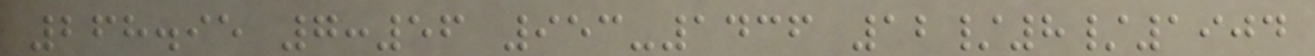268.95 7:56 953-1436 12/8/1904
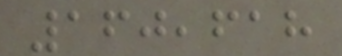160,618
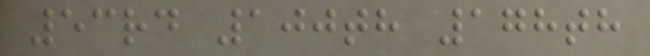53rd 100th 178th
